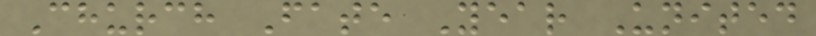Church Fate Year United
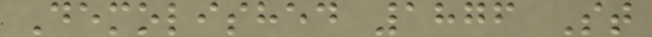Demolished 1876 St
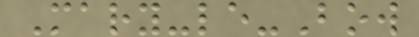Mary-le-Bow
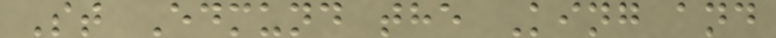St Edmund the King and
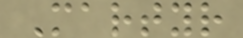Martyr
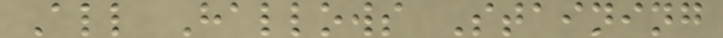All Hallows Staining
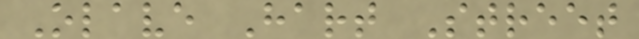Olave Hart Street
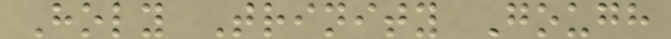Holy Trinity Gough
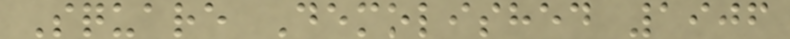Square Demolished 1906
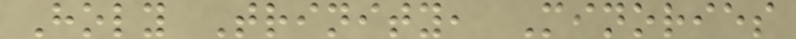Holy Trinity, Minories
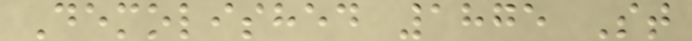Demolished 1875 St
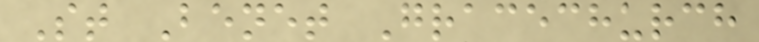St Benet Gracechurch
